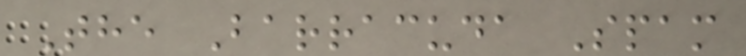The Barracuda Spam
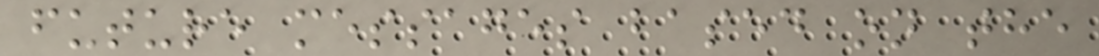future messages based on the
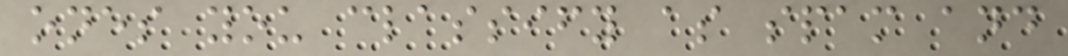ones you classify as spam and
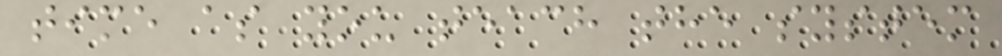time as you teach the system
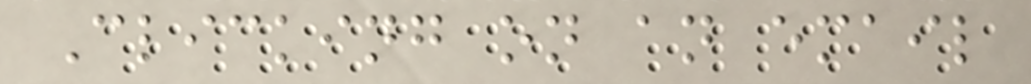Clicking on an email
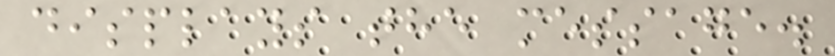displays the message.
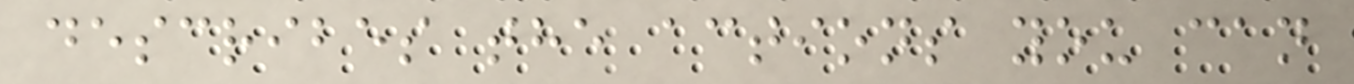describes the actions you can
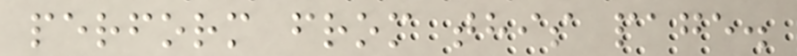perform from this page.
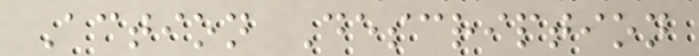Action Description
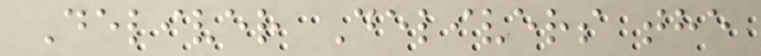Deliver Delivers the
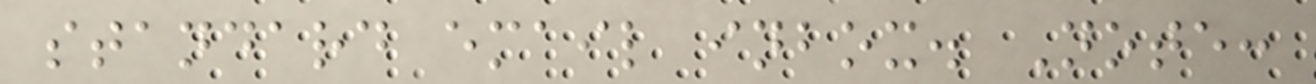standard email inbox. Note:
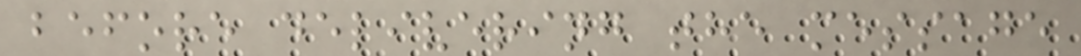before delivering the message
